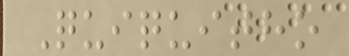Quiquitho
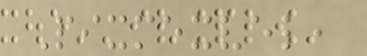Pixmexvel,
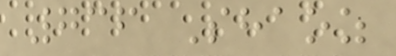736 Shaoz
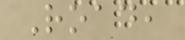Road,
